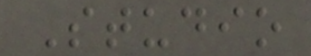Studio
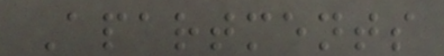Apartments
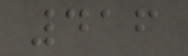416
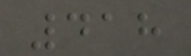418
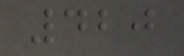420
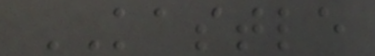KASTLE
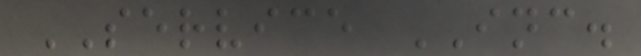SERVICE INC.
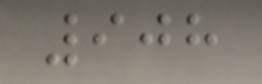908
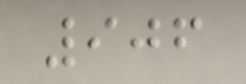906
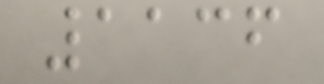1136
